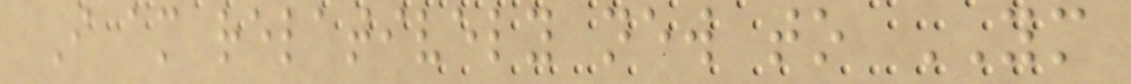I am relatively new to YM
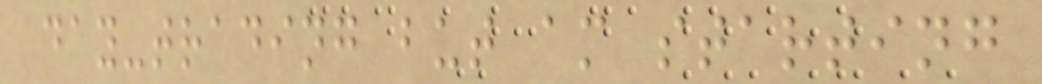day-trading but am starting
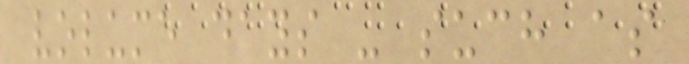volume days - such as
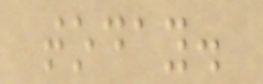today.
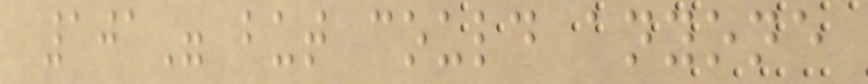101" but could anyone
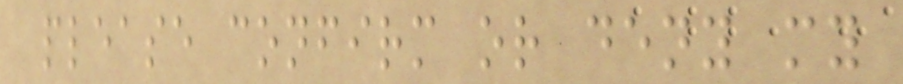please confirm or deny my
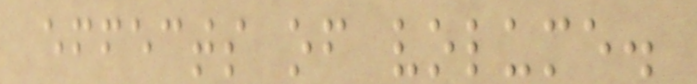effects of volume.
